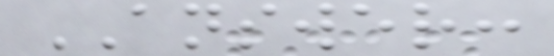ANSWER:
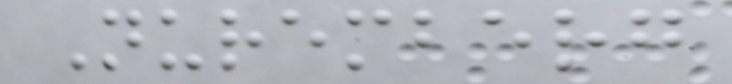Nuremberg
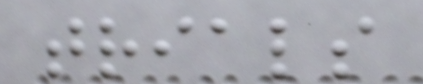trials
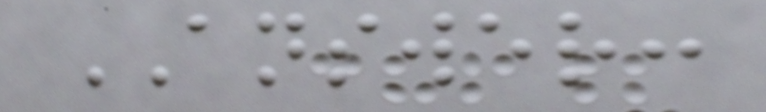ANSWER:
